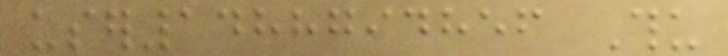user1488794856 Thu
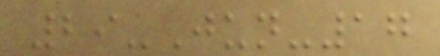29-Jun-17
